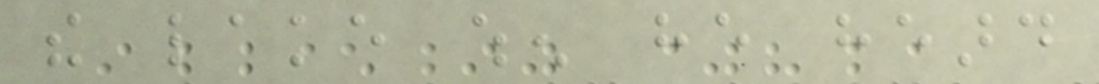the lake when he heard
